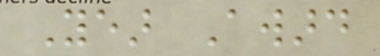Year Award
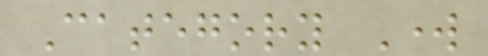Category Work
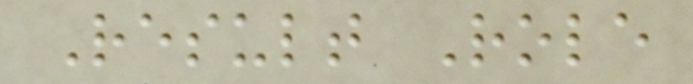Result Role
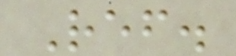Ref.
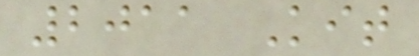2011 Kit
